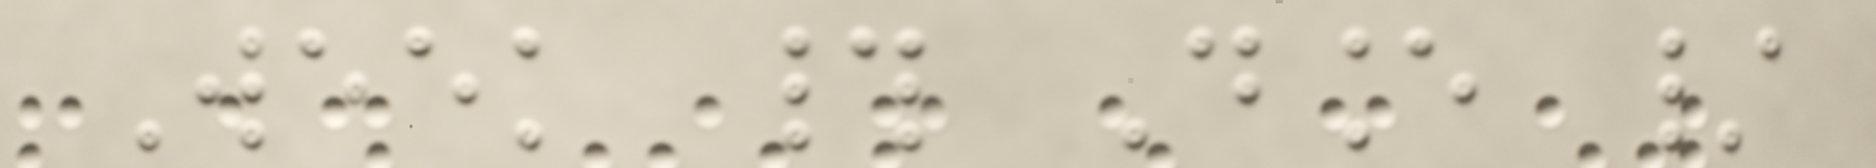Week # Dance /
